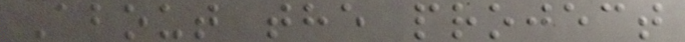About the project
